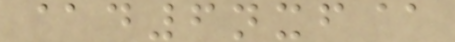@d6nxf@
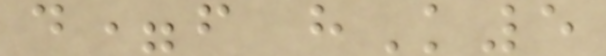d=f hK5
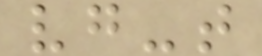vg-t
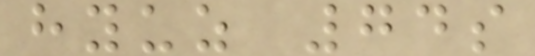hyuz 74s
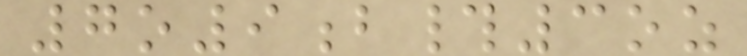7o9b#3oz
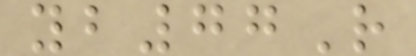yb77R
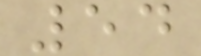54
